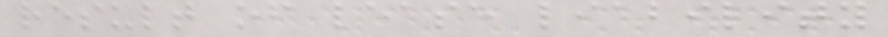result of lease liability
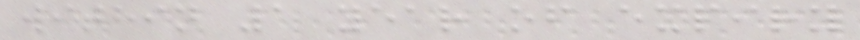within 1 year of expiry
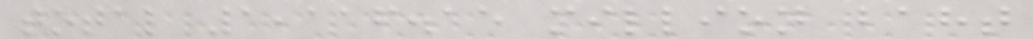total 1,116.15 million baht
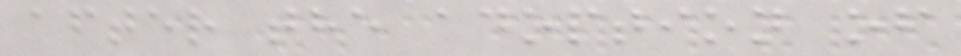after the adoption of
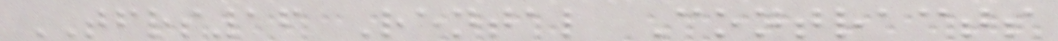TFRS16 Rental Contracts
